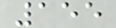155
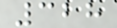328
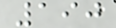190
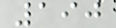190
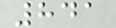841
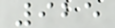925
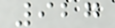927
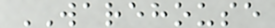WAREHOUSE
